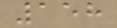158
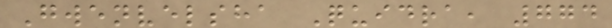Gwenvelsha Quidra, 774
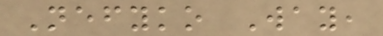Nefyko Way,
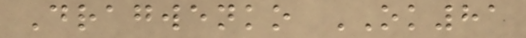Dragwenko OK81
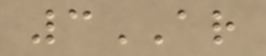3AR
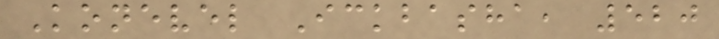Konevel Ickbasha, 520
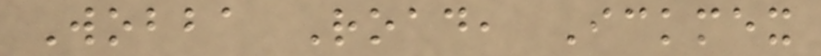Wobba Road, Ickmex
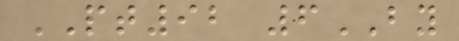PT92 6BY
